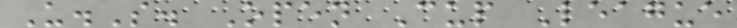U.S. Open Cup League
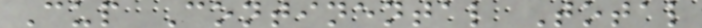Cup Continental Total
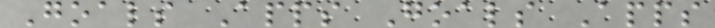Goals Apps Goals Apps
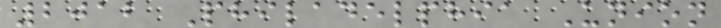2012 Philadelphia Union
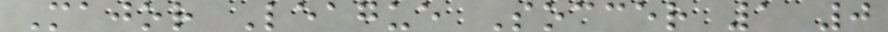Major League Soccer 1 0
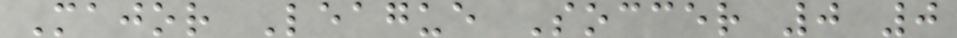Major League Soccer 0 0
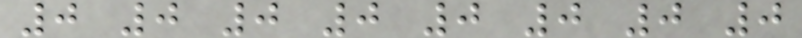0 0 0 0 0 0 0 0
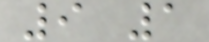9 1
